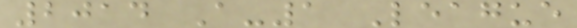2014 A-1 League
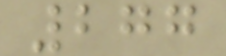277
